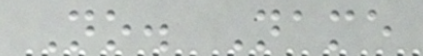No. Name
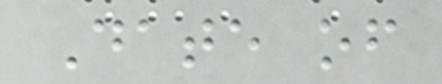Date of
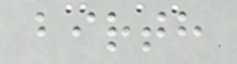birth
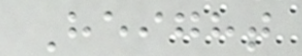Height
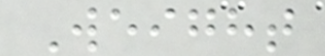Weight
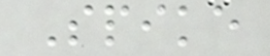Spike
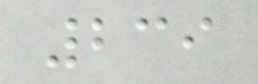239
